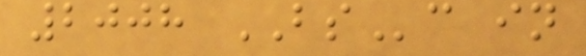2008 BSc in
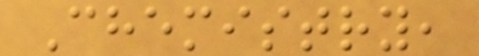Chemistry,
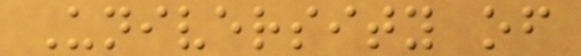University of
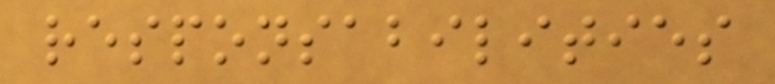responsabilities
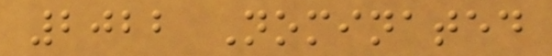2022 Nominated
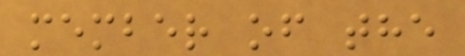member of the
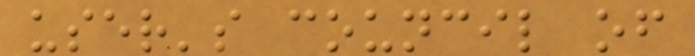user's council of
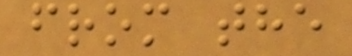from the
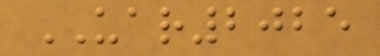UAR2025
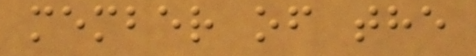member of the
